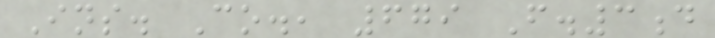Ins. Co., 679 F.3d
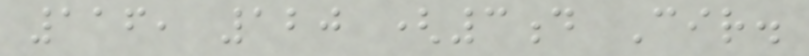116, 120 (3d Cir.
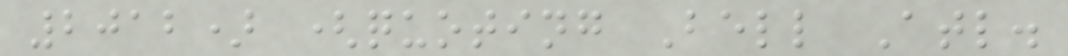2012) (quoting Bell Atl.
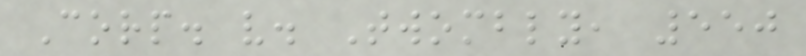Corp. v. Twombly, 550
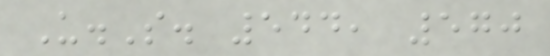U.S. 544, 570
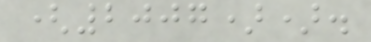(2007)).
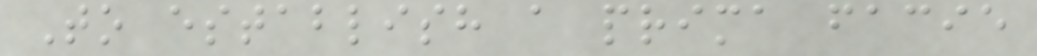To establish a prima facie
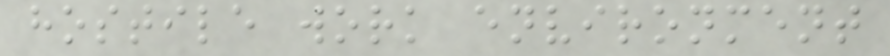hostile work environment
